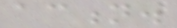action.
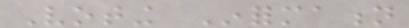Voting Information
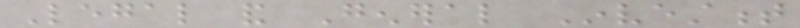Legal and General Investment
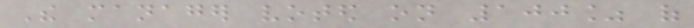The manager voted on 100% of
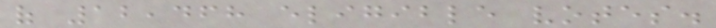of 12,468 eligible votes.
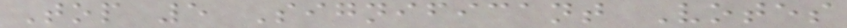Top 5 Significant Votes
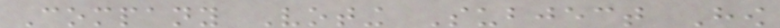Company Voting Subject How
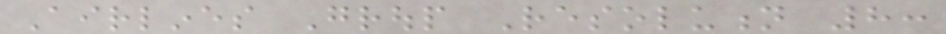Airlines Group Resolution 8:
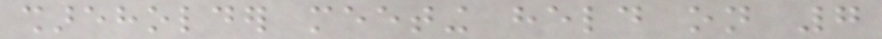shareholder meeting held on 7
